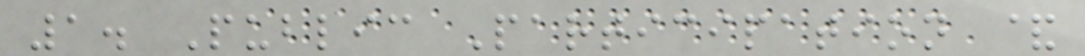1. Public Participation &
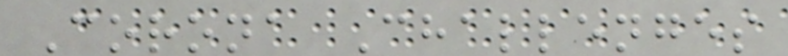Corona Challenges
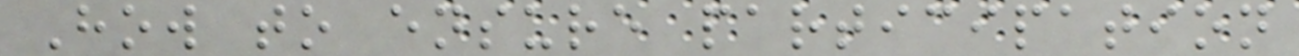How to ensure participation
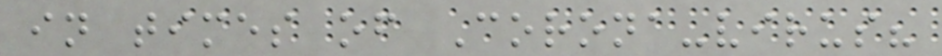in times of Corona-virus?
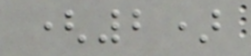(2)
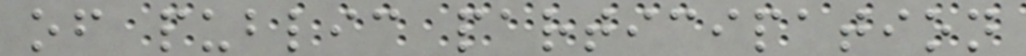of public participation
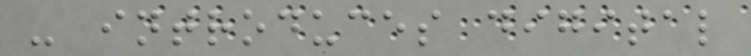- introduces digital
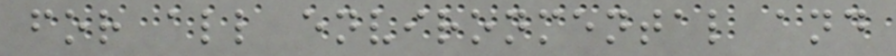for all environmental and
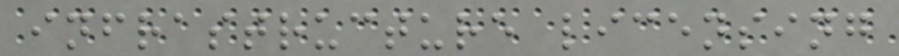infrastructure licensing
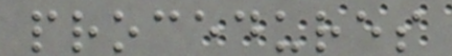procedures
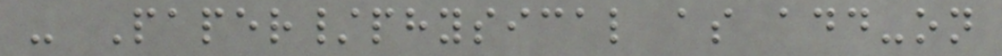- Paper/physical as add-on
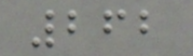262
